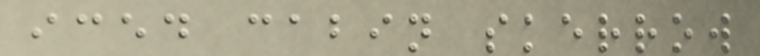iced cabin skerrow
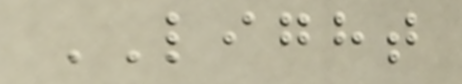LIGHT
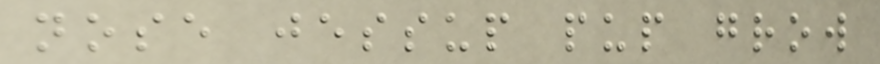nose jessup pup grow
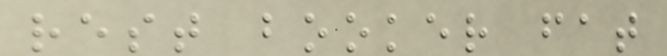rest booker fat
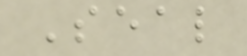Seal
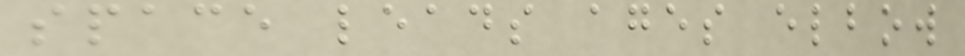space leads ages elbow
